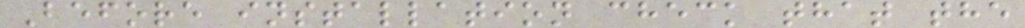Before installation check that the
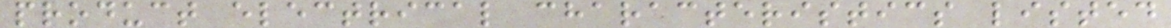product electrical characteristics listed
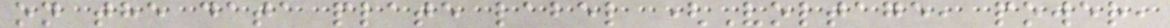on the data plate label (Voltage, power,
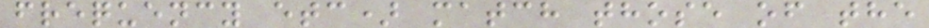frequency etc) match those of the
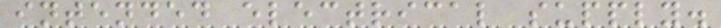intended electrical supply.
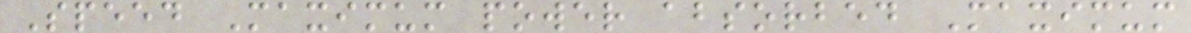Speed Maximum power absorbed Maximum
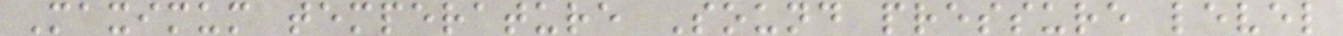Maximum temperature Sound pressure level
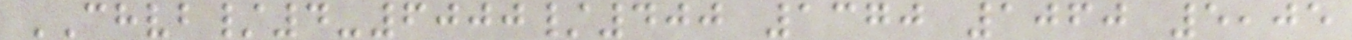CHVB/4-6000/400 1370 1060 5,05
